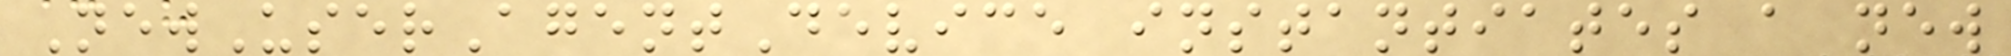NewUserAgentDevice instantiates a new
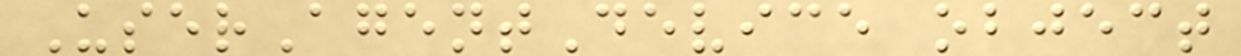UserAgentDevice object
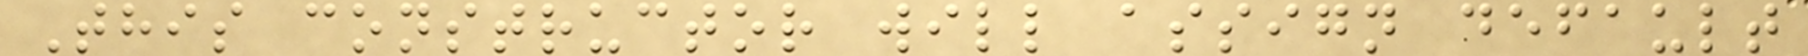This constructor will assign default
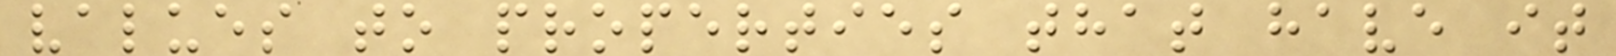values to properties that have it
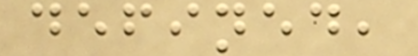defined,
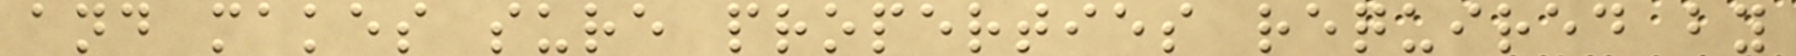and makes sure properties required by
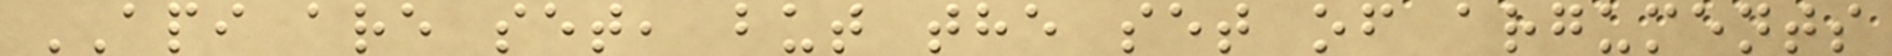API are set, but the set of arguments
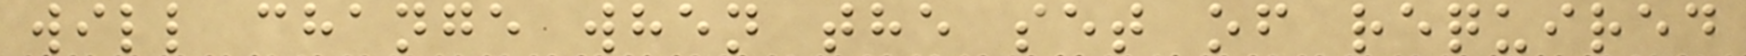will change when the set of required
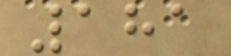181
